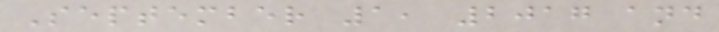September 1, 2017 and
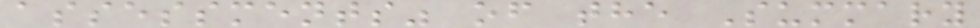assessments" of the Summary
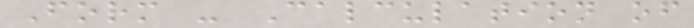Form - Calculation of
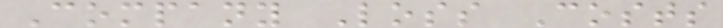Company Loss Costs
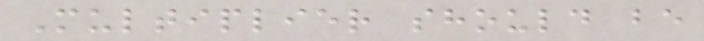Multiplier should be
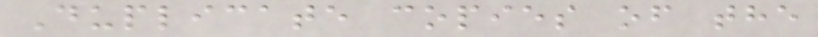Duplicate copies of the
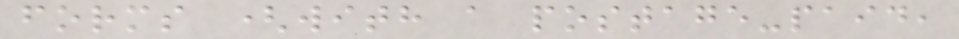forms (with a postage-paid,
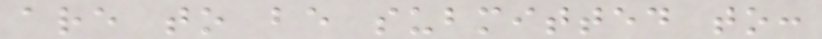are to be submitted to:
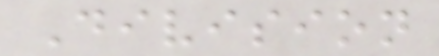Division
